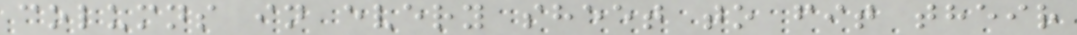columns in every sheet to fit their
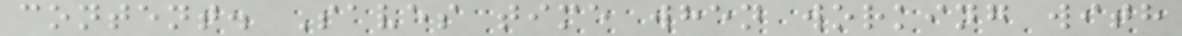content. Saves time when working with
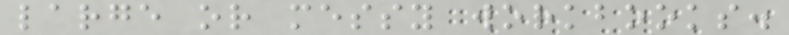large or messy workbooks.
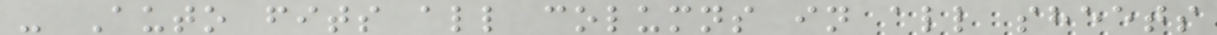- Auto fits all columns in all sheets
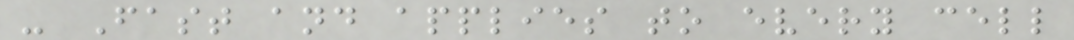- Fast and applies to every cell
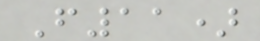F11)
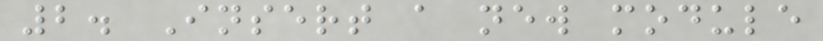2. Insert a new module
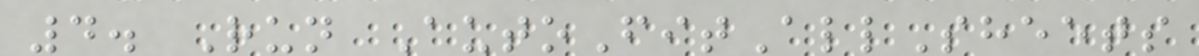4. Run AutoFitAllSheets
